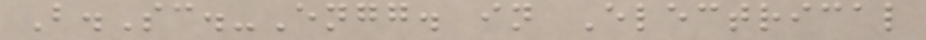B.Sc.-Engg. in Electrical
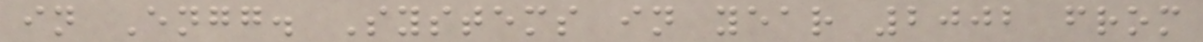in Engg. Systems in year 2002 from
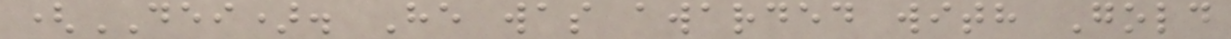(DEI). He was awarded with Gold
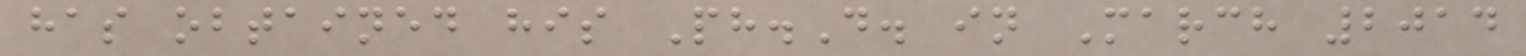has obtained his Ph.D. in March 2014
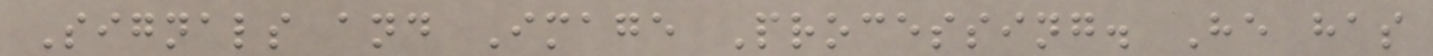Signals and Image Processing. He has
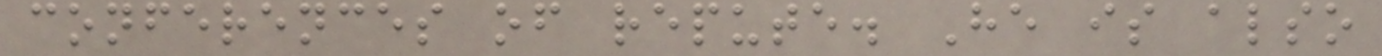conferences of repute. He is also
